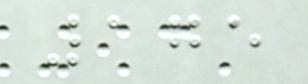175
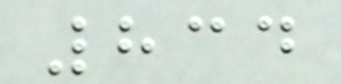834
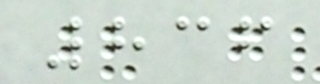836
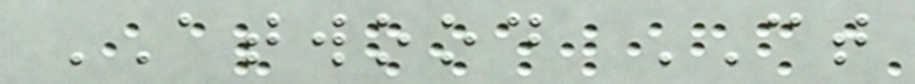ATWOOD CT
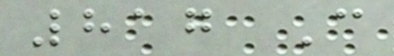817 C
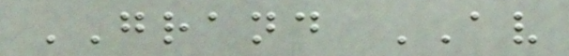GRAND AV
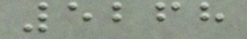5268
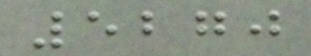5270
